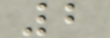2
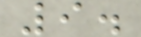9.
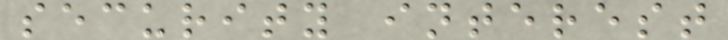security interest
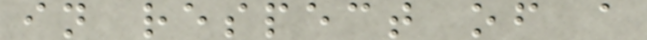in respect of a
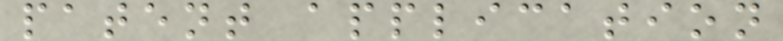patent application
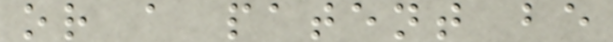or a patent be
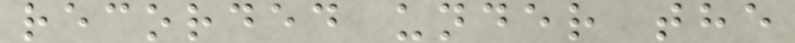recorded under the
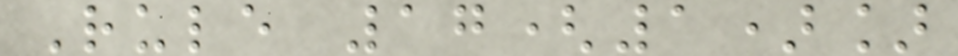Rule 17(1)]
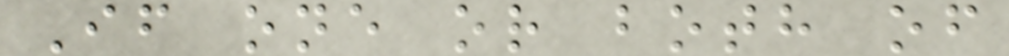If one or both of
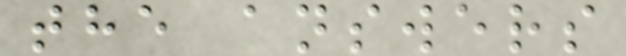the answers
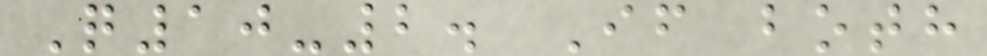Q10-2. If both
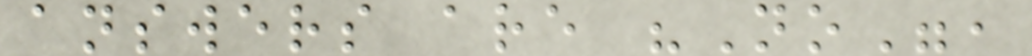answers are "No",
